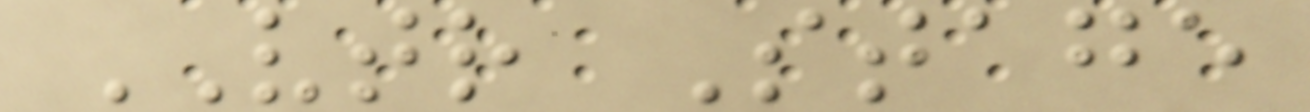VTR Stage
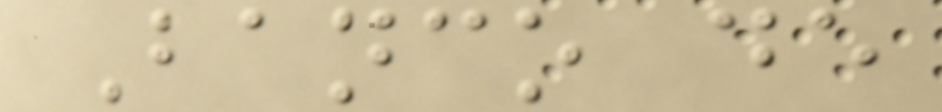Banco de
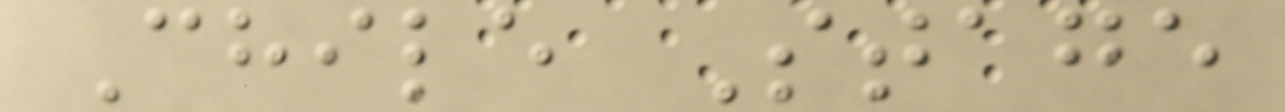Chile Stage
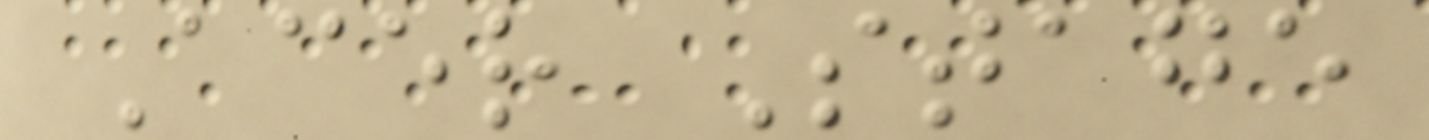Acer Stage
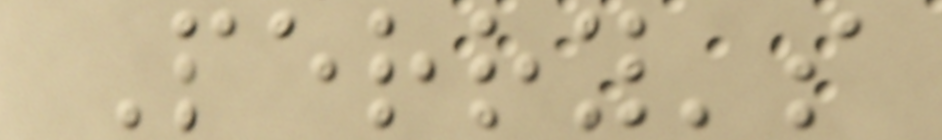Perry's
